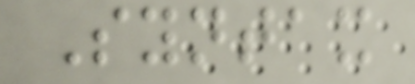Syntax
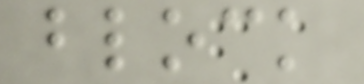block
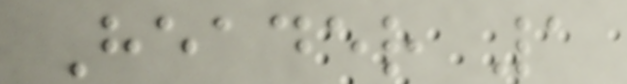Header 1
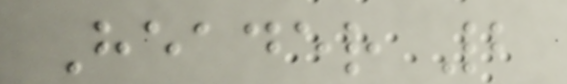Header 2
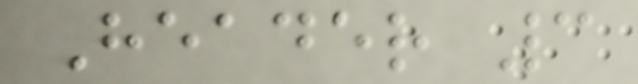Header 3
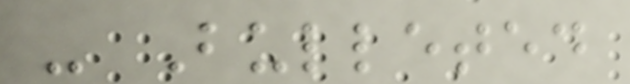- Bulleted
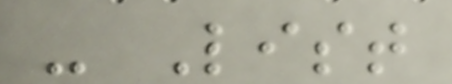- List
